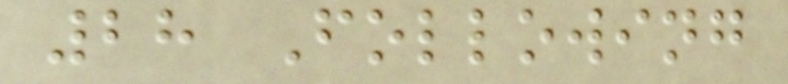28 Following
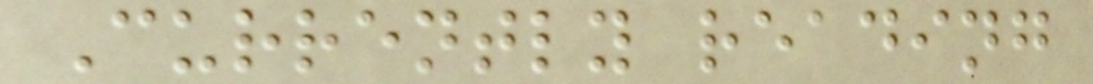Currently reading
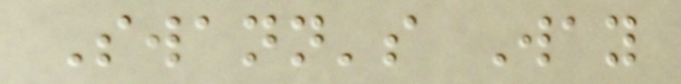Swann's Way
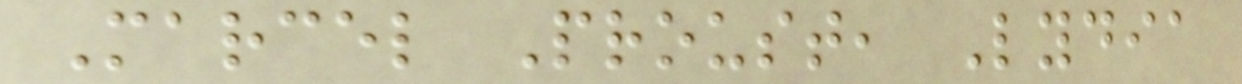Marcel Proust, Lydia
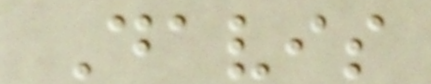Davis
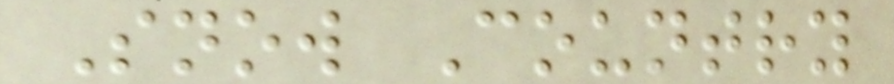Snow Country
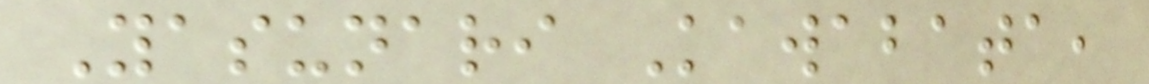Yasunari Kawabata,
